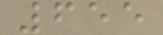655
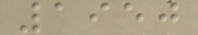1950
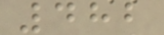482
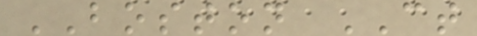BOSTON CT
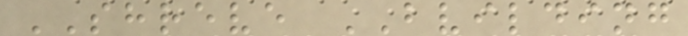SHREVE BVILDING
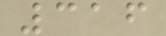316
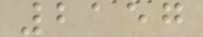2157
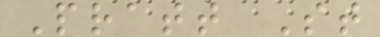Pratt St
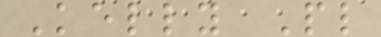Kelly Pl
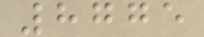8775
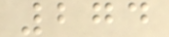274
